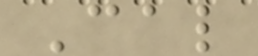Cal
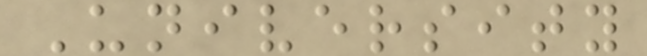University
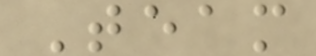Team
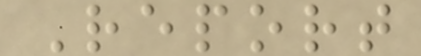Report
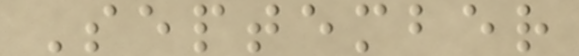September
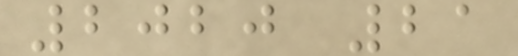2020 21
